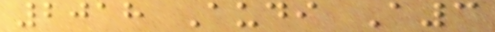2018 Audi A3
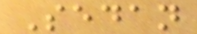Sedan
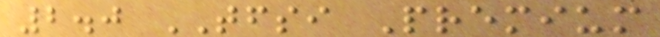2.0 TFSI Premium
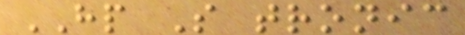HP S tronic
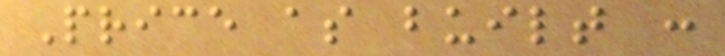Price as built :
